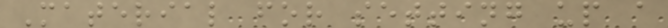Material for setting up a
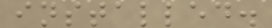installed.
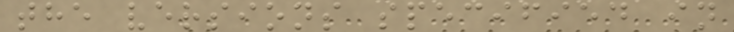the versions specified in
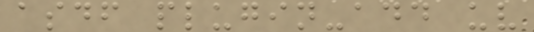asdf plugin-add uv
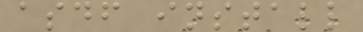asdf install
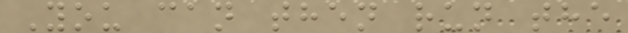You can then run the
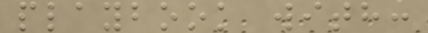playbook with:
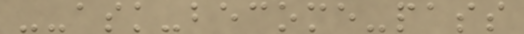--ask-become-pass
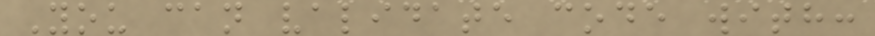You can validate code with:
